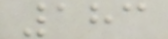183
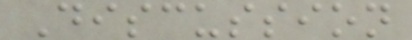Discussion
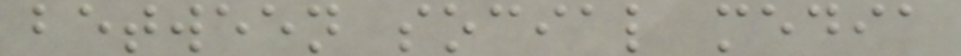between social media
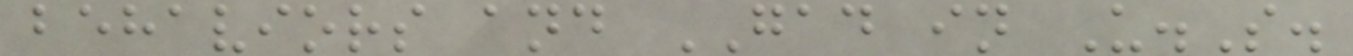behaviors and GAD in U.S.
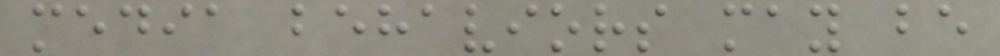media behaviors may be
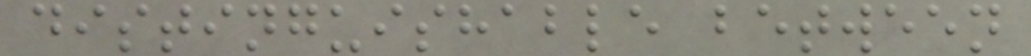distinguishable between
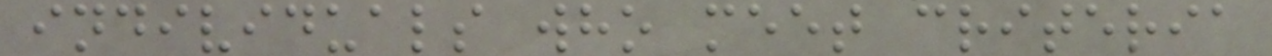individuals who meet criteria
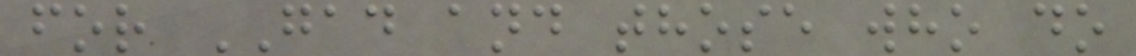for GAD and those who do
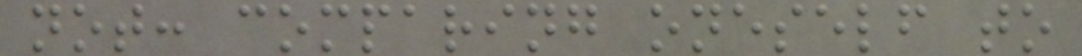not: comparing oneself to
